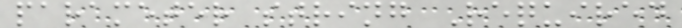parameter string Required
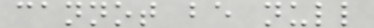cannot be null
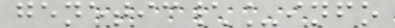genetic\_info
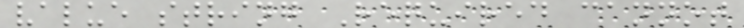value string Required cannot
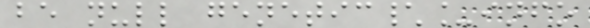be null genetic\_info
